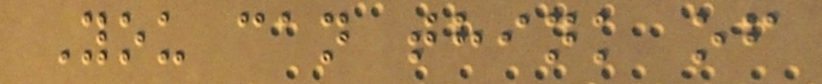You can think of
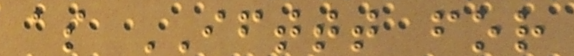as IFTTT for
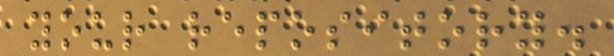your repository.
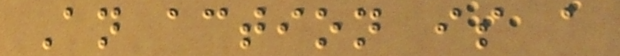An action is a
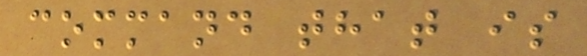command that is
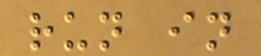run in
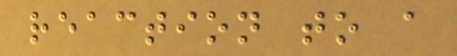reaction to a
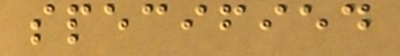specified
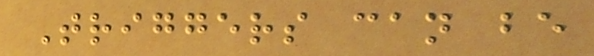Triggers can be
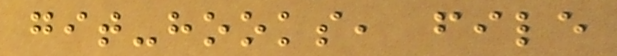git-hooks, file
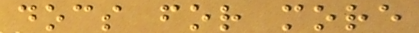docs for more
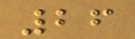26
